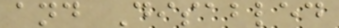and Disabled
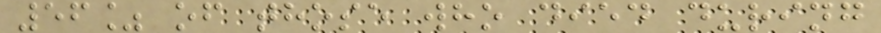56% of those who died during
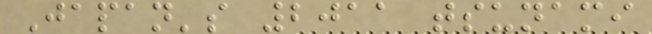Japan's 2011 tsunami
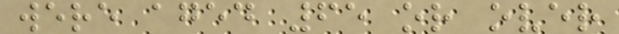were aged 65 or over
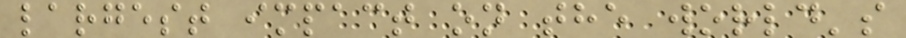largest impact on the world's
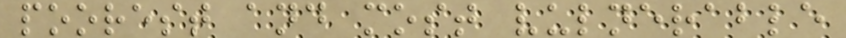poorest and most vulnerable
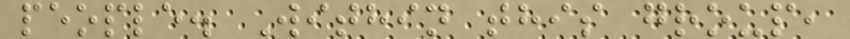people. Within this group,
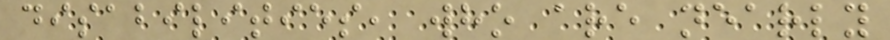disabilities, who are nearly
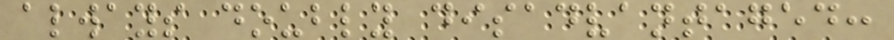always doubly disadvantaged:
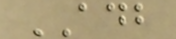ADB
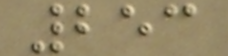253
